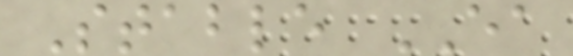Stable EA
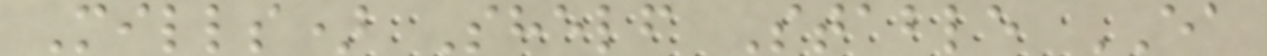Mills) Shelf Stable EA
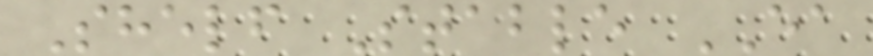Shelf Stable EA
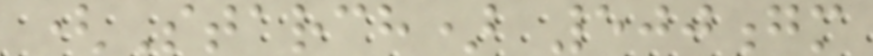(Starch) 500gm
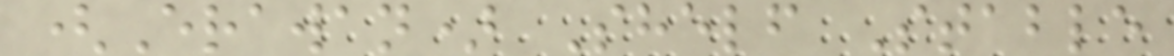(Erawan) Shelf Stable
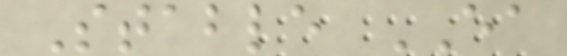Stable EA
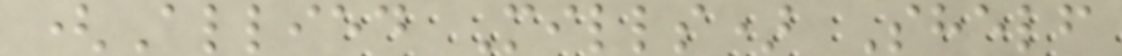(Allied Mills) Shelf
